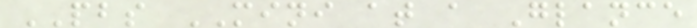PBS MINI at a Glance
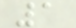1
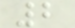2
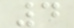4
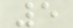5
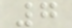7
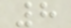8
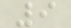9
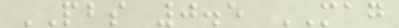PBS 0.5 MAG
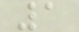1
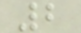2
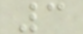3
